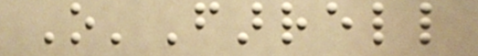O'Farrell
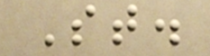St.
